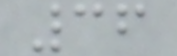36
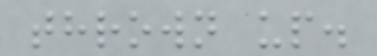thrown up.
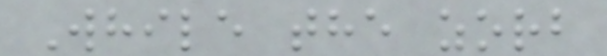While the zorb
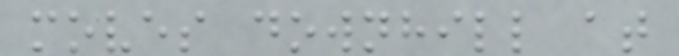moves downhill at
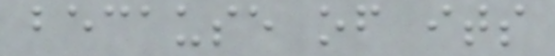because of its
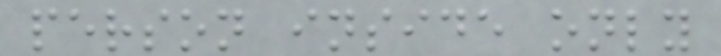person inside only
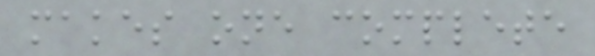makes one complete
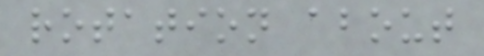rotation about
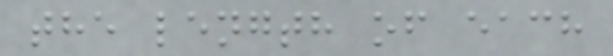the length of each
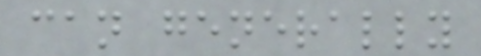can generally
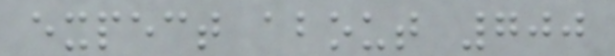expect about 700
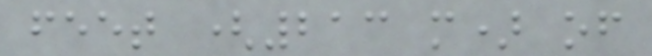feet (213 m) of
